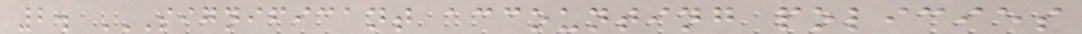2. SIGNIFICANT ACCOUNTING POLICIES
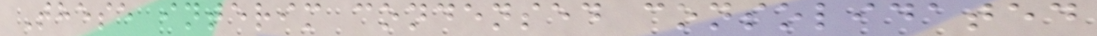These interim condensed consolidated
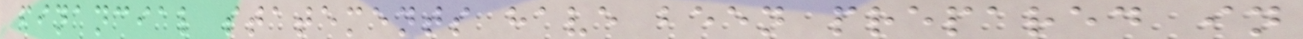financial statements have been prepared in
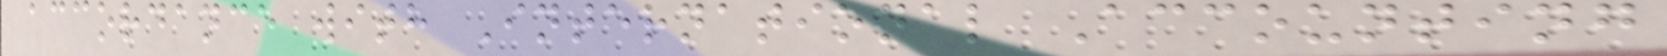accordance with International Accounting
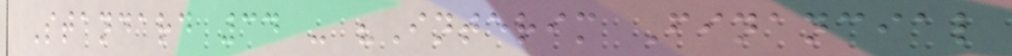Standard 34 - "Interim Financial
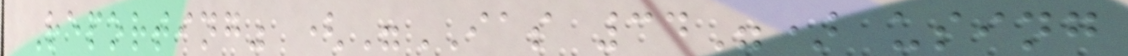Reporting" ("IAS 34") using
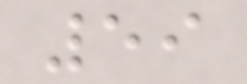59
